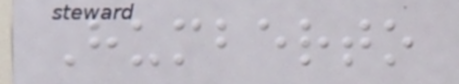Humberto
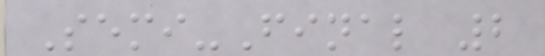Semi-Final 2
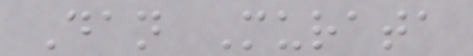Dan Murata
